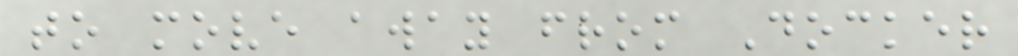to move away from Docker
